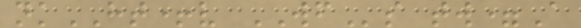nkHT+v WFs tw=A
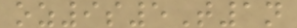oz9s5T1n
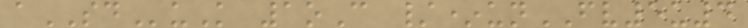aSDuK 1oC /*unFV5u4
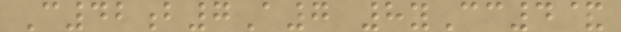C42b7A7 8yCc4&
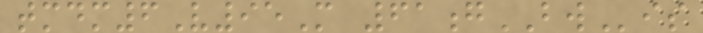tmdm6V95M 61gBWis
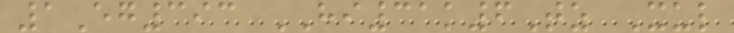1Eg393 HI31k6Tz Xul
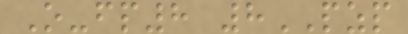O-fp8 8PZP
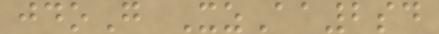jdoG XzAa2sd
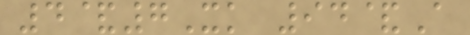4&7Xk 94&A
